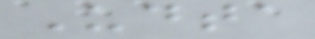Udta
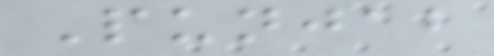Punjab
